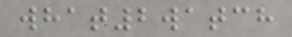what2watch
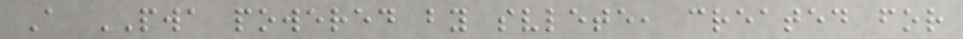A PWA powered by svlete, created for
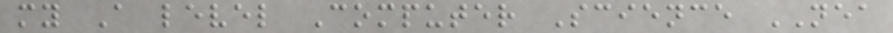my A level Computer Science NEA
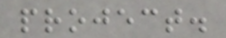project.
